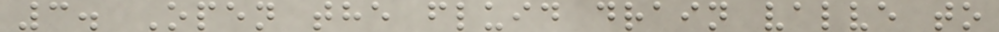3. Open the fluid drain valve to
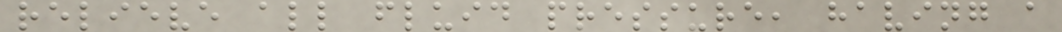relieve all fluid pressure, having a
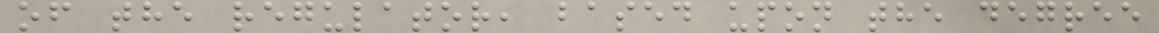of the regulator, based upon the degree
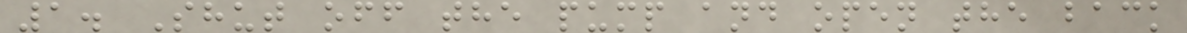1. Shut off the pump and open the back
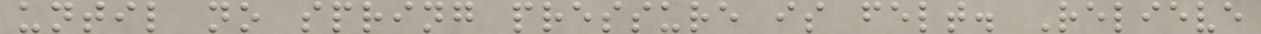until no spring pressure is felt. Relieve
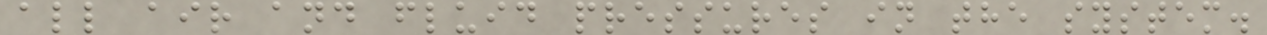all air and fluid pressures in the system.
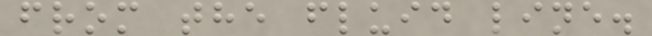from the fluid line.
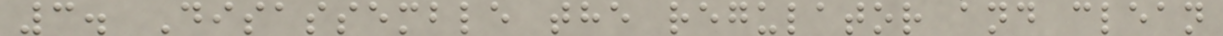3. Disassemble the regulator and clean
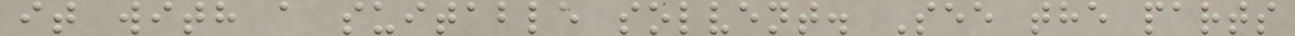it with a suitable solvent. See the parts
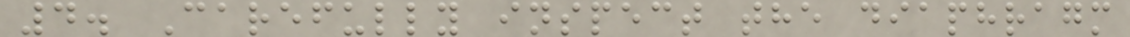4. Carefully inspect the diaphragm
